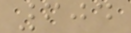604
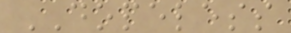DOPELESS
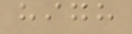high
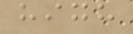high
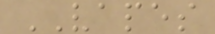VAPES
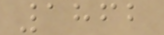1862
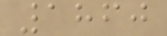1860
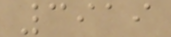3919
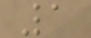1
